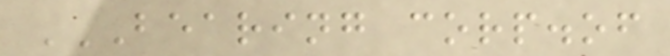BEARING CORP.OF
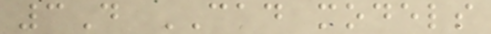3D CAD models
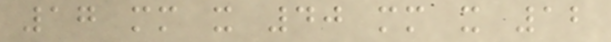17 mm x 40 mm x 12
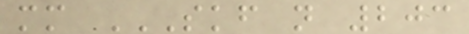mm SKF N 203
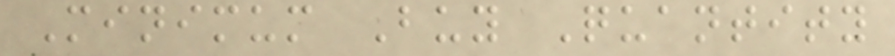Minimum Buy Quantity
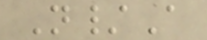N/A
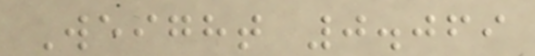Weight 0.069
